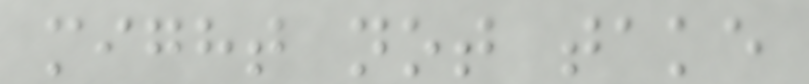might not take
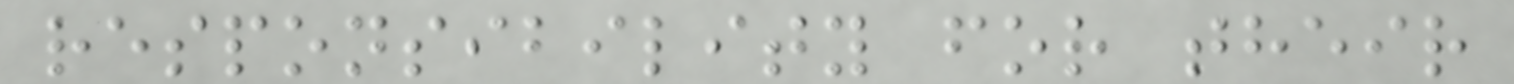responsibility for their
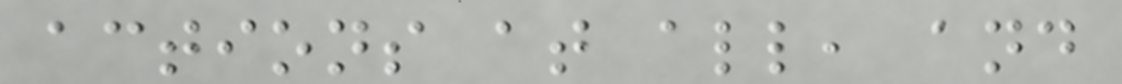actions at all, and
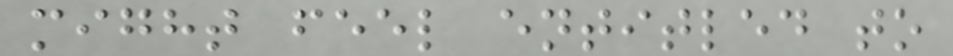might feel entitled to
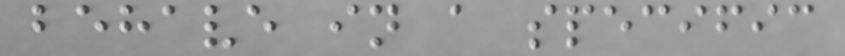behave in a specific
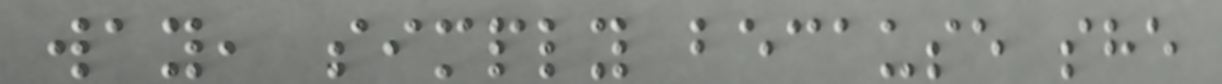way, simply because she
